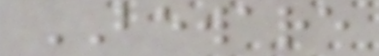BEWARE
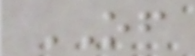OF
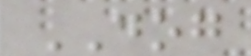DOG
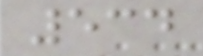534
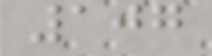107
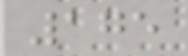175
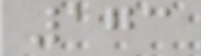173
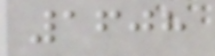1608
